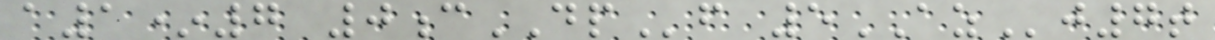a1*7 0cDPf 5AZj7t
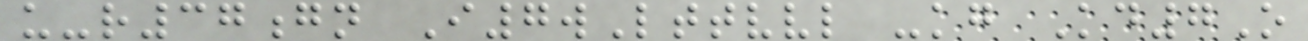u-r37gn I7wLttvvl -kg Kd7O
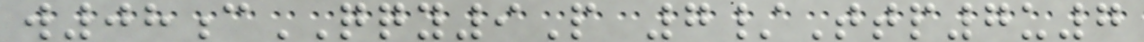w08cQQY9P 7/Ttp7u7
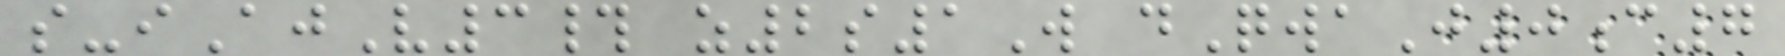s-iAjV3# z2s1W dQwaJ0c7
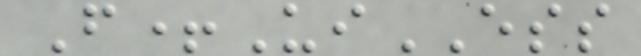F+UiESS
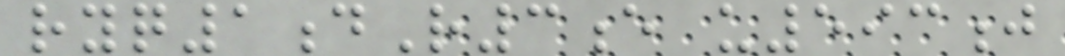ryq1dR3e u593j
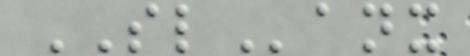SLanx
